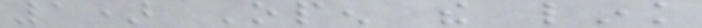1) Open the link
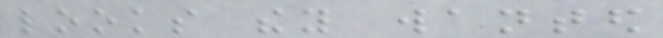looks they wanted
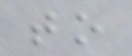to
